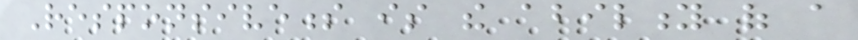Responsiveness is the ability of a
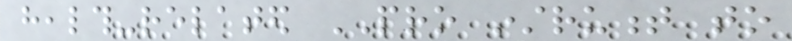health-related PRO instrument to
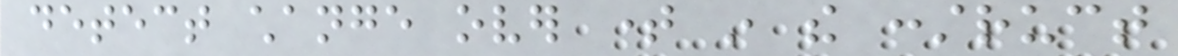detect change over time in the construct
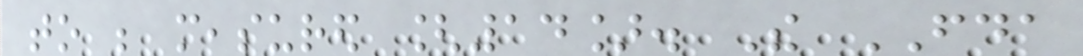to be measured [14]. The FDA
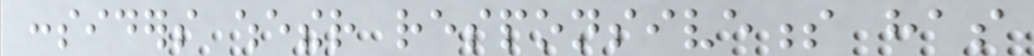considers whether responsiveness has
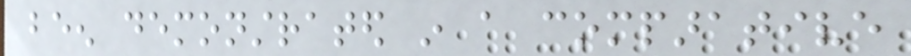been demonstrated in a comparative
